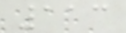113
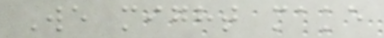We might make
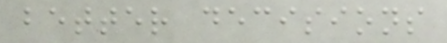better decisions
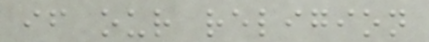if our religion
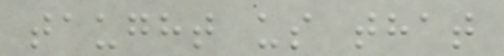taught us that
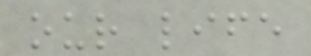our life
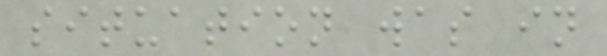situation was in
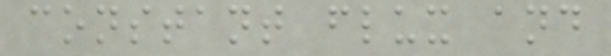constant flux and
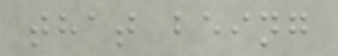that being
